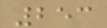253
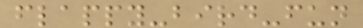flappy-bird-fun
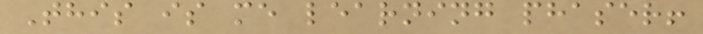This is me learning phaser!
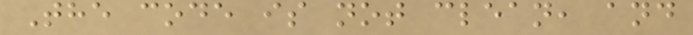The code is not clean, and
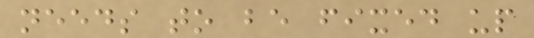needs to be fixed up
